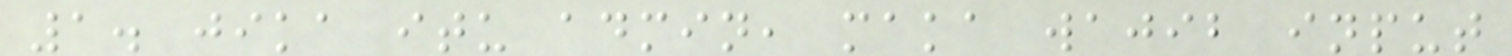1. jika itu admin, maka wajib input
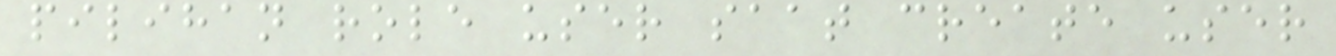pilihan role user saat create user
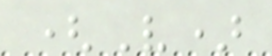(V)
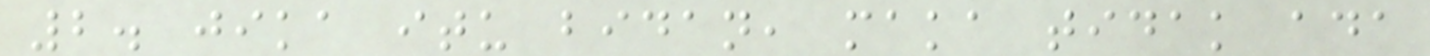2. jika itu bidan, maka tidak ada
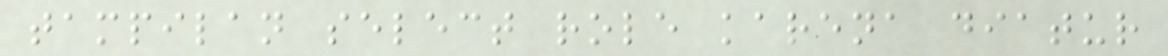tampilan select role karena diatur
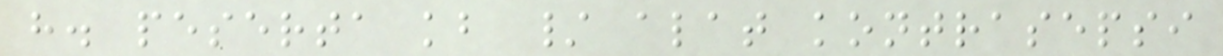h. peserta kb / alat kontrasepsi
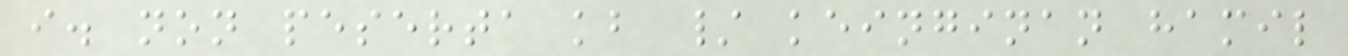i. non peserta kb / keinginan hamil
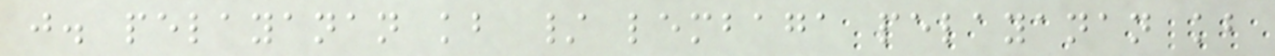j. pelayanan kb / lembaga pelayanan kb
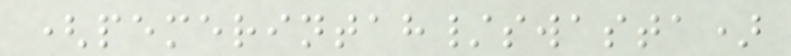(pemerintah/swasta)
